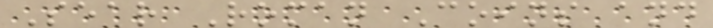Sear Roman Coins and
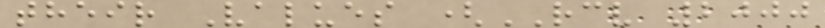their Values (RCV 2000
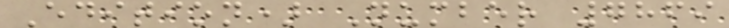Edition) Number 7869
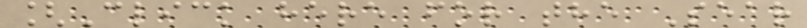[Click here for the Sear
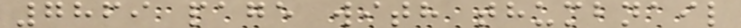7869 page with thumbnail
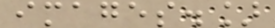images.]
